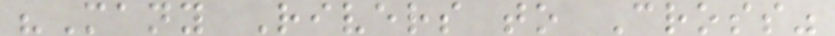"Many Rivers to Cross"
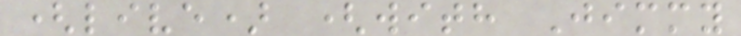(live) (with Jimmy
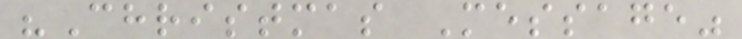"Christmas Message"
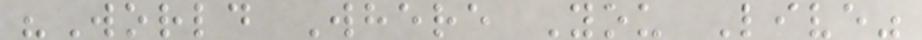"World Where You Live"
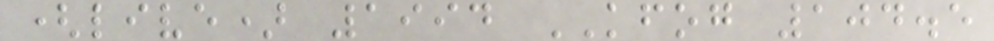(live) 1994 KFOG 104.5
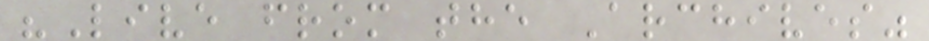"Live from the Archives"
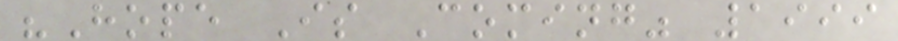"Hope Is Coming" 1999
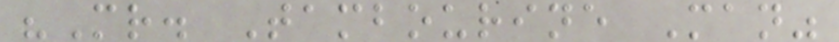"Mr. Tambourine Man"
